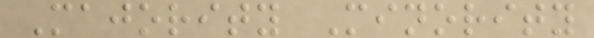Majority Minority
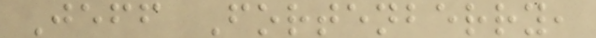Jeff Fortenberry,
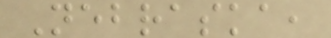Nebraska,
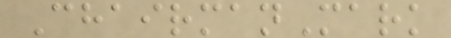ChairmanMark
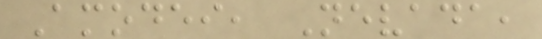Amodei, Nevada,
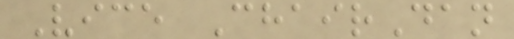Vice ChairDan
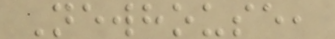Newhouse,
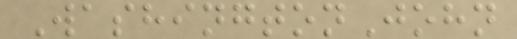WashingtonJohn
